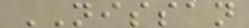NISSAN
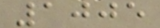1005
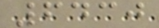6430
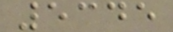5345
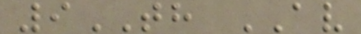9TH AV
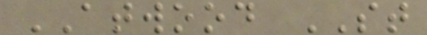ATWOOD ST
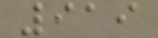919
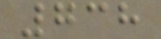738
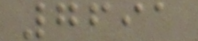7691
